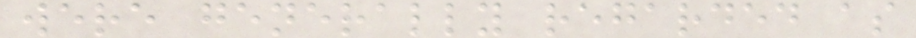were generally regarded as
